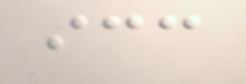icc
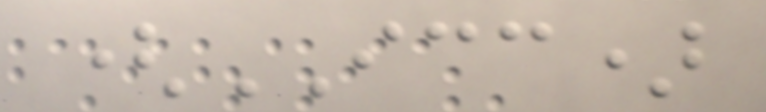(ICC)
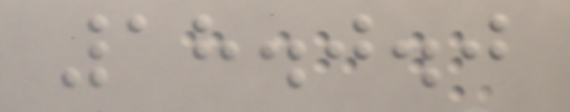18.0.0
